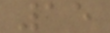15
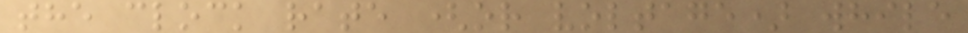the clock rate (or voltage) while
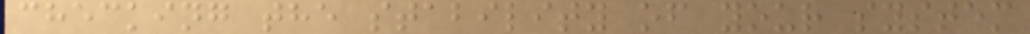checking the stability of your system
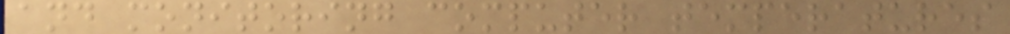and monitoring computer temperatures
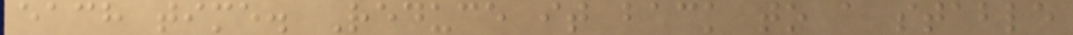each time. Reduce it back to a stable
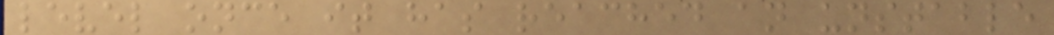level once it has reached an unstable
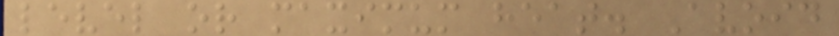level or maximum heat. Avoid
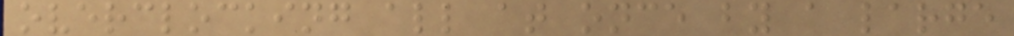overclocking all at once by a large
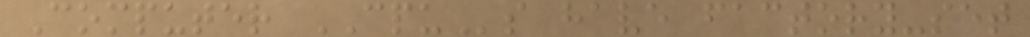Computer CPUs have factory-set
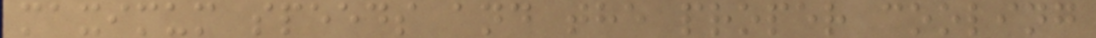maximum speeds and the proper cooling
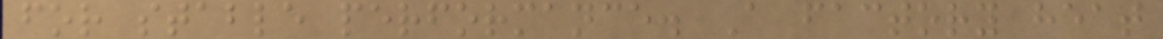for stable performance. A factory heat
